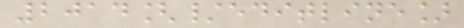2014[/editline]
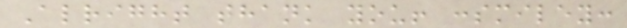Alright thank you! :smiley:
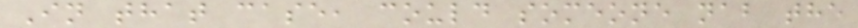In that case, could someone nab the
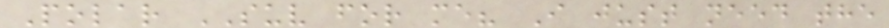Polar SUV for me? I just need the
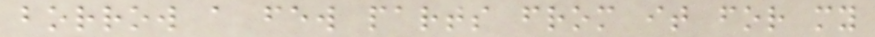borrow a few parts from it for my
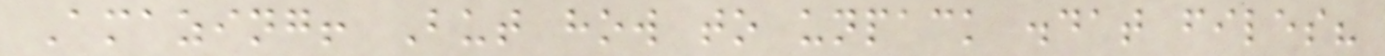Amazing! But how to unpack .dat files?
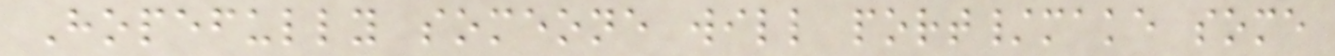Hopefully someone will port/make some
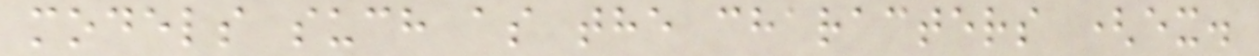models such as the characters (ex.
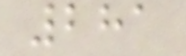281
